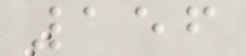156
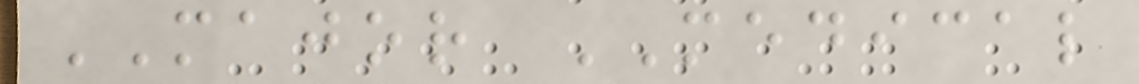MAJOR MEDICAL
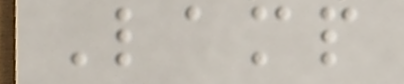Lamp
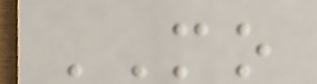MO
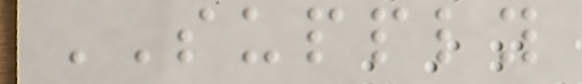SUPPLY
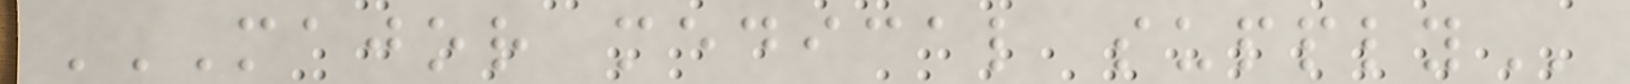MAJOR MEDICAL SUPPLY
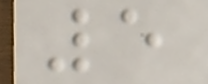5
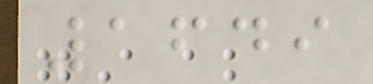1649
